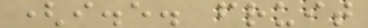(i.e. fruit
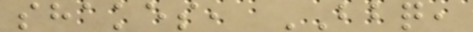shakes, BBQ,
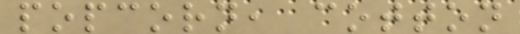popcorn, cotton
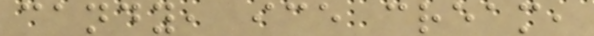candy, ice cream,
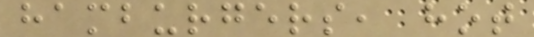hamburgers, hot
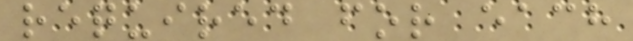required for each
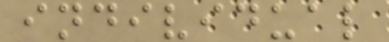individual
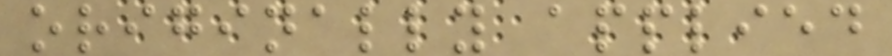originally applied
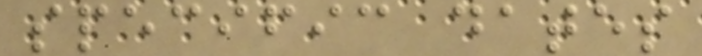specific dates
